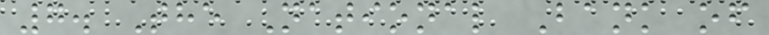7. The National Bank of
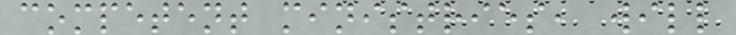competent ministries, will
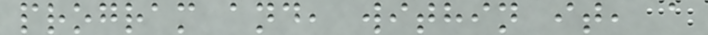program and, within it, a
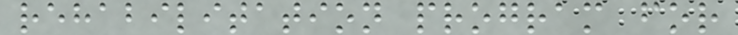rehabilitation program for
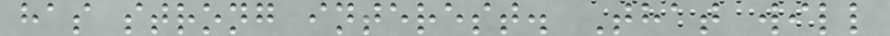has strong interest. That will
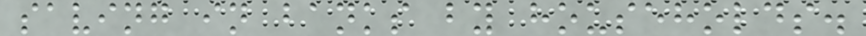saving in banks by households.
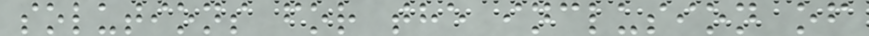solutions for the inclusion of
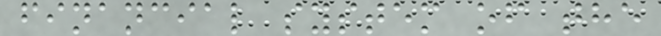financial system of the
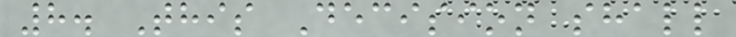8. This Decision shall
